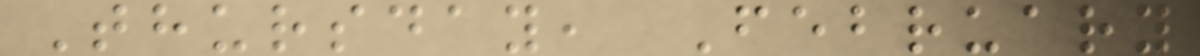Thursday, February
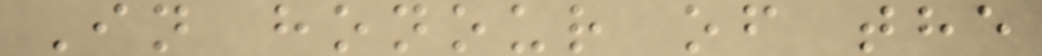In honour of the
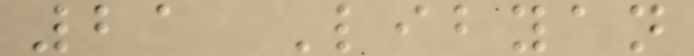21 Libyan
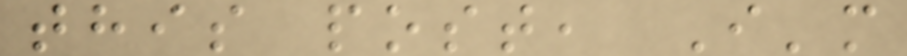this post, I'm
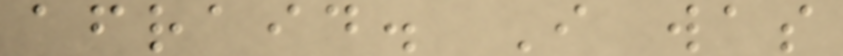afraid. I was
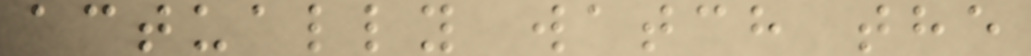actually watch the
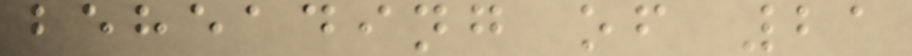beheading of 21
